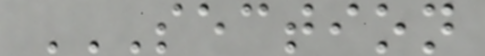SECTION
